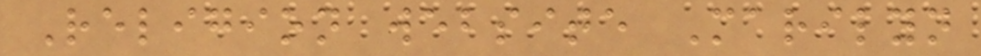Religion website Marilyn
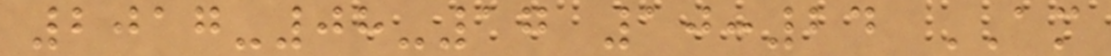2017-08-17 10:24 AM
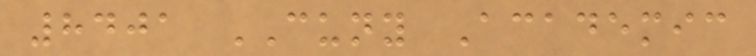8401 CUNY Academic
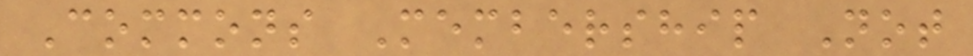Commons Membership Not
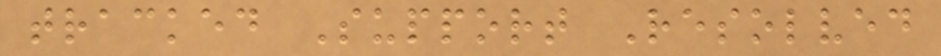tracked Support Resolved
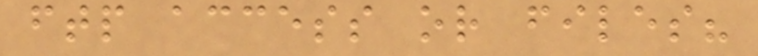ftp access or files?
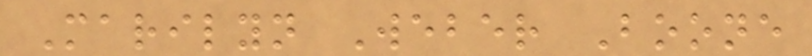Marilyn Weber Boone
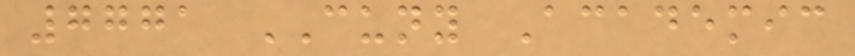7771 CUNY Academic
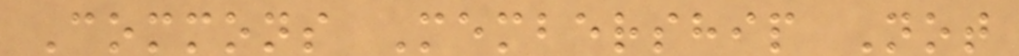Commons Membership Not
